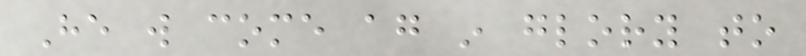He will come again in glory to
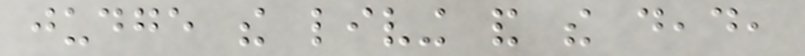judge the living and the dead,
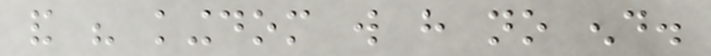and his kingdom will have no end.
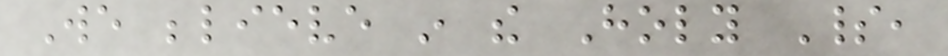We believe in the Holy Spirit,
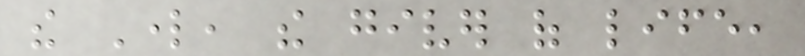the Lord, the giver of life,
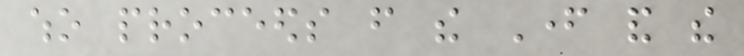who proceeds from the Father and the
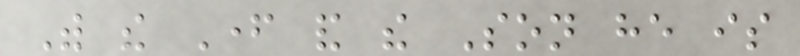With the Father and the Son he is
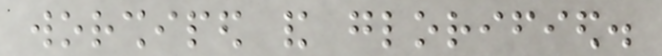worshiped and glorified.
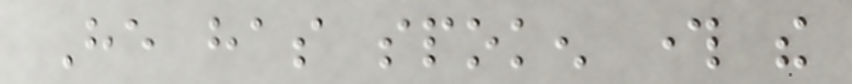He has spoken through the
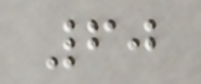60
